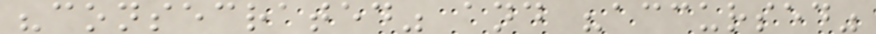"consecrated" and "accursed"
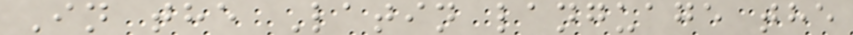In the Latin language the
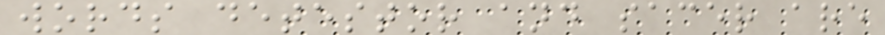words detestor and sacer are
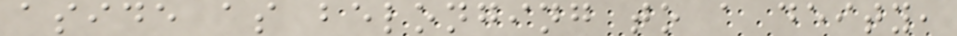aside as belonging to a deity,
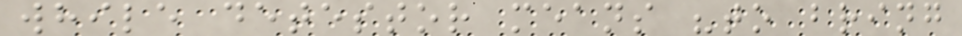while detestor means "to bring
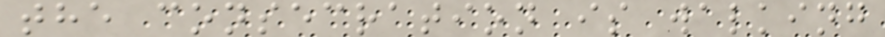the consecration is walking
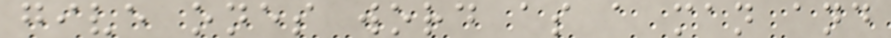give ones word as a man and
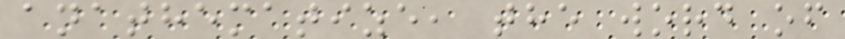anathematize, the word of
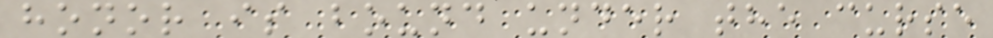honor is bound under the curse
